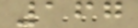167
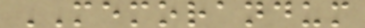MEMORANDUM
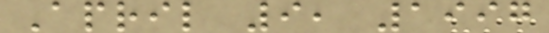April 9, 1997
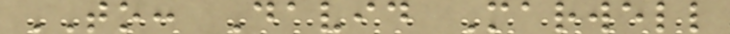TO: David Marwell
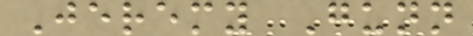Jeremy Gunn
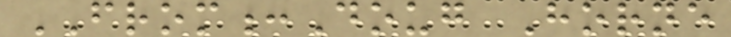FROM:Doug Horne
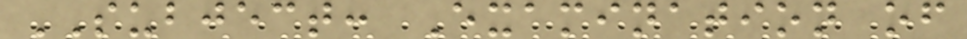SUBJECT: Examination of
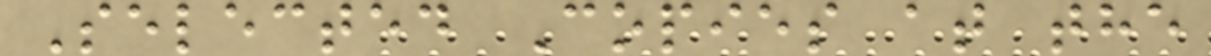Selected Copies at the
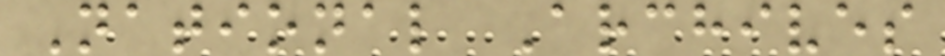National Archives
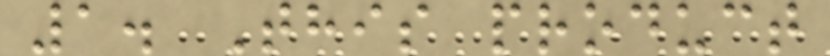1. This product
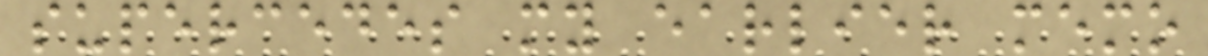supercedes my earlier memo
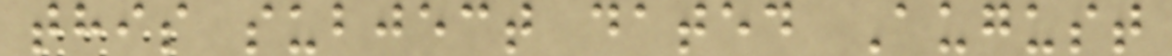this subject dated August
